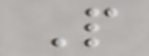P
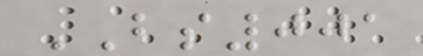BS001
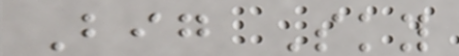Big Sky
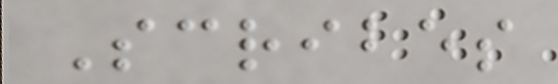Scribes
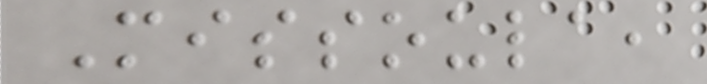Missoula,
